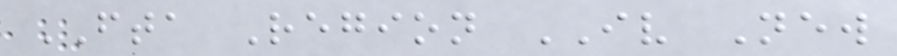FTA Region IV New
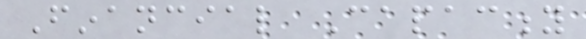Financial Capacity
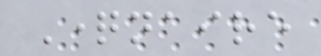Questionnaire
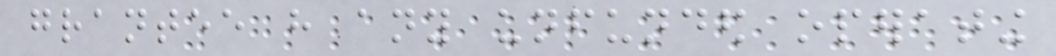grantee have any unfunded operating
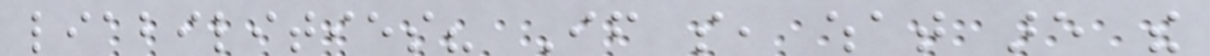liabilities? If so, what are the
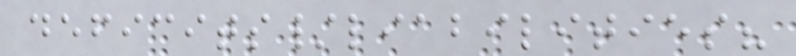deficits/liabilities?
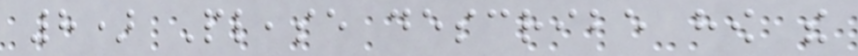8) Please describe how the
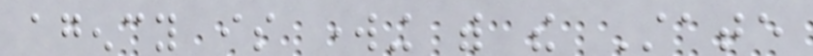agency is working with the State
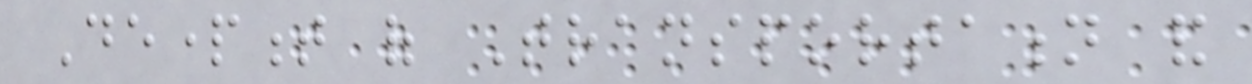Department of Transportation and
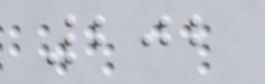202
